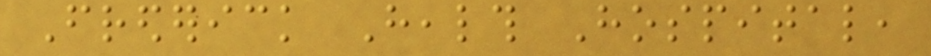Frederick Health Hospital,
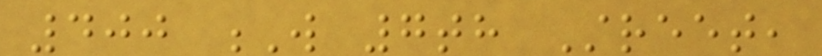400 W 7th Street,
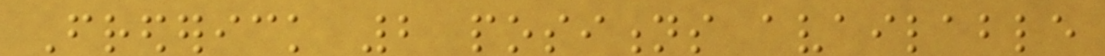Frederick 2 positions available
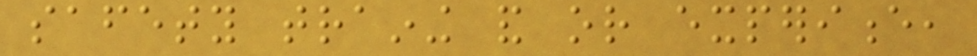safety training and or experience,
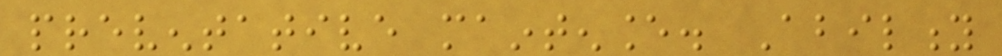preventative maintenance. Ability
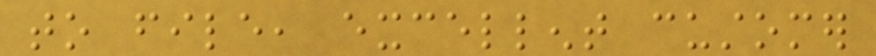to file, excellent customer
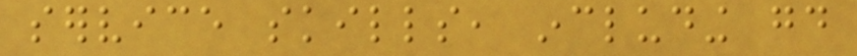service skills, including good
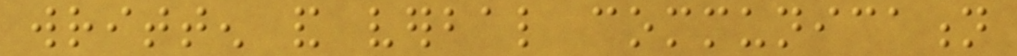written and verbal communication
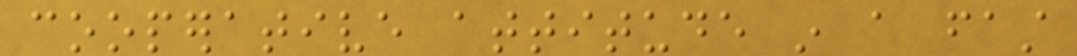cooperative attitude in a fast
